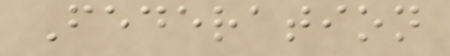Federation
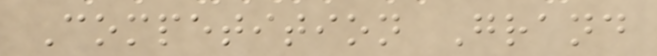Competition Grand
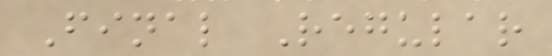Final Regular
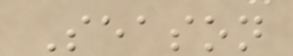Season
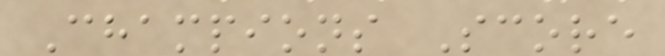Champions Score
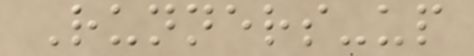Runners-up
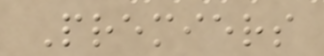Premiers
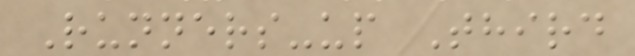Runners-up Third
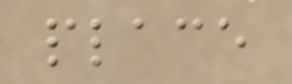place
